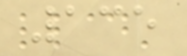135
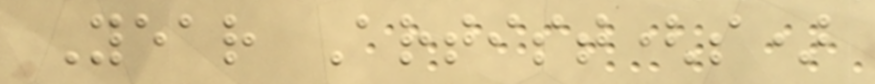Year Artist(s)
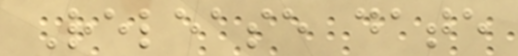Release date
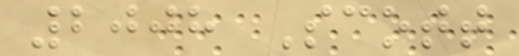2008 Scott
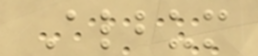Album
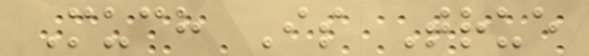Much Is True
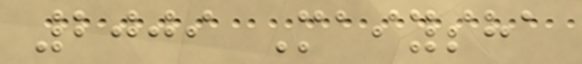2009 Maiysha
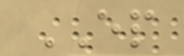EP
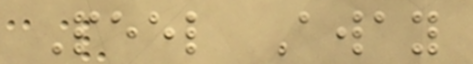Peel Away
